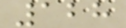128
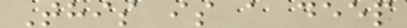This is a deep
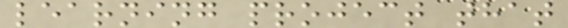learning project that
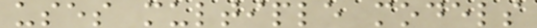uses multiple models
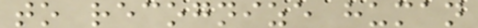to recognize human
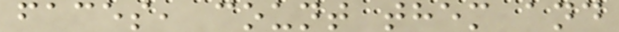faces, count them and
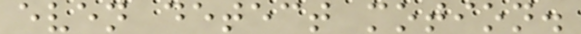even detect motion.
